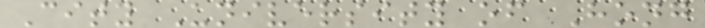City University of Hong
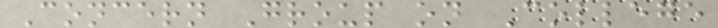Concern Group on College
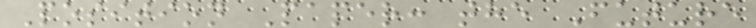Position Paper: the Future
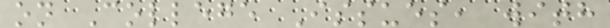on College Issues, with
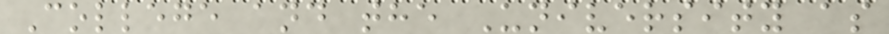College and the University as
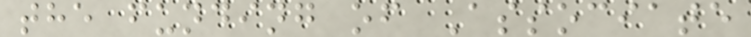the funding of Associate
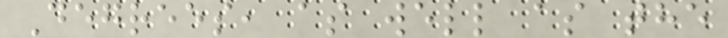Degrees, as well as the
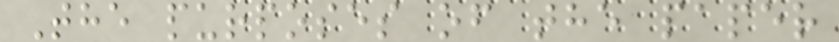The purposes of the paper
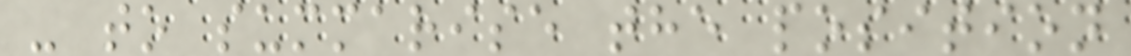- to summarise the position
